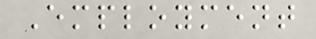Employment
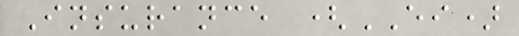Insurance (EI)
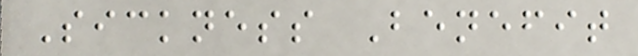Sickness Benefit
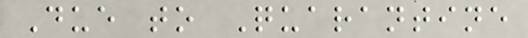Due to Quarantine
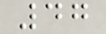47
